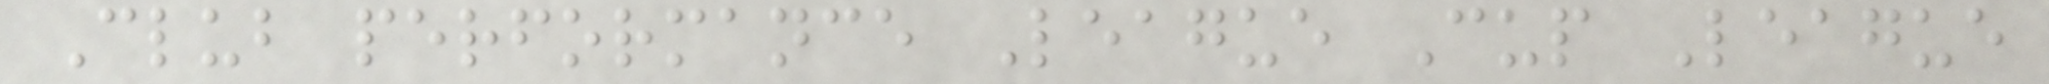Club performance League Cup League
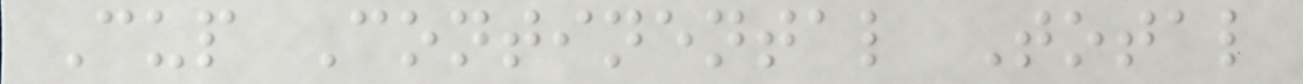Cup Continental Total
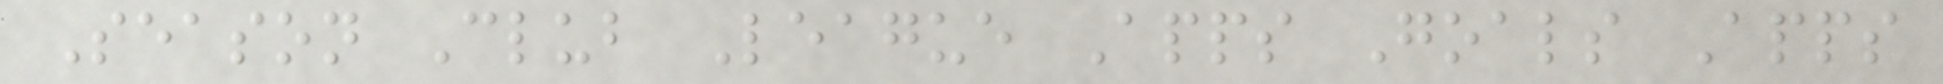Season Club League Apps Goals Apps
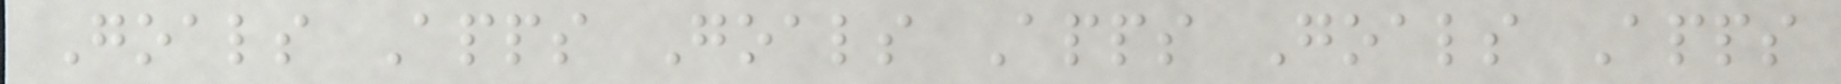Goals Apps Goals Apps Goals Apps
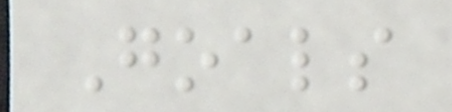Goals
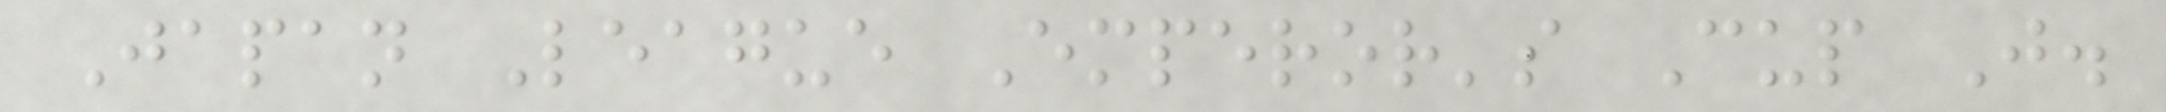Japan League Emperor's Cup J.
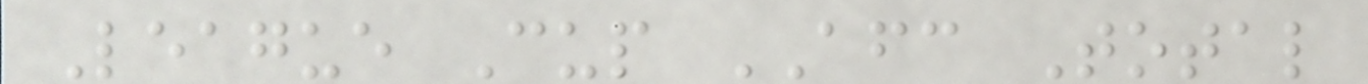League Cup AFC Total
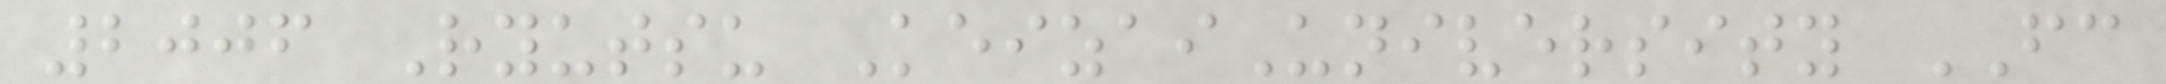2006 Ryutsu KeizaiUniversity FC
